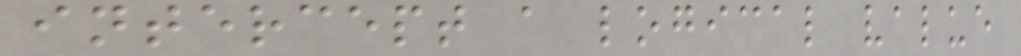intercept a logical value
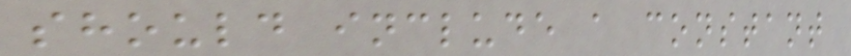should include a constant
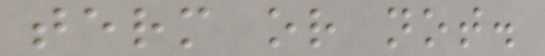term or not.
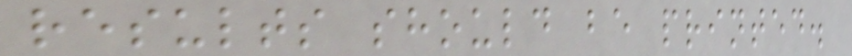results should be printed.
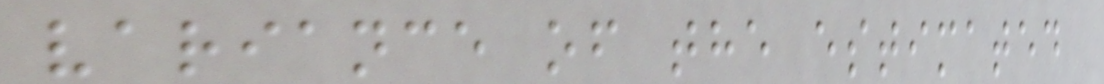variance of the estimated
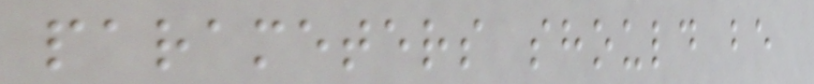parameters should be
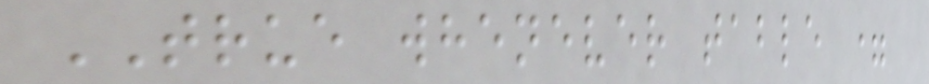TRUE whenever table =
